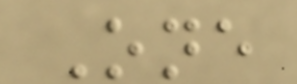One
